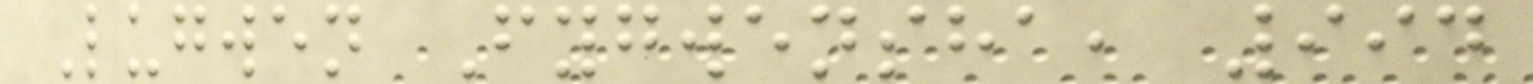Lugwen Fygwensha, 994
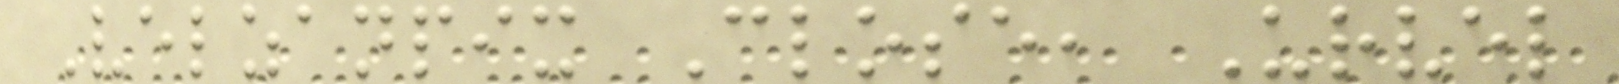Velzanpix Close, Urvel
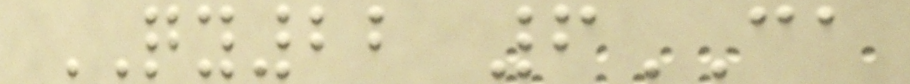QY22 6CA
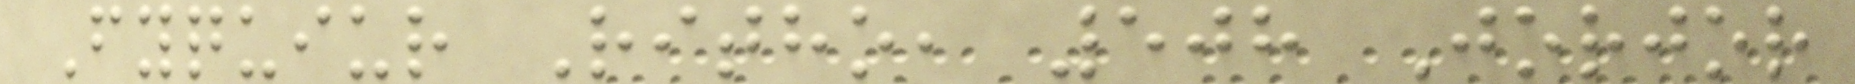Fyquiur Ritho, 508 Jorjor
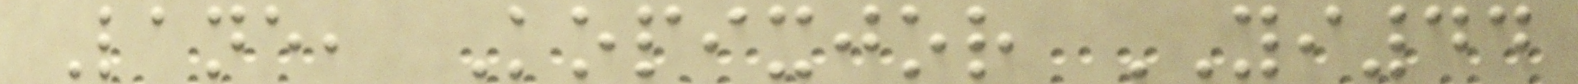Lane, Kopixjor YI44
